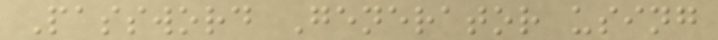Password Generator using
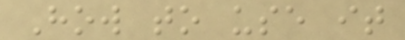How to use it
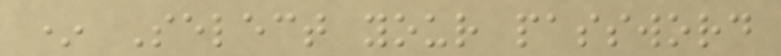* Select your password
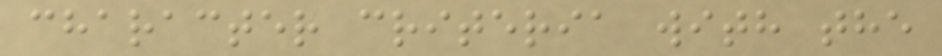character criteria with the
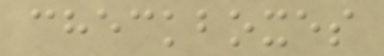checkboxes
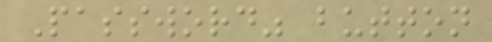Password" button
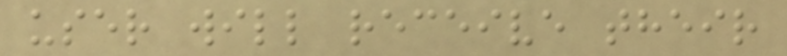user will receive their
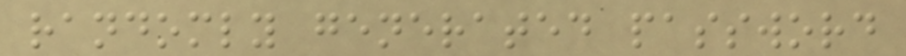randomly generated password
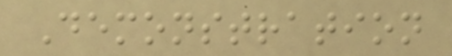Demonstration
